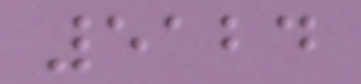5124
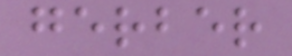gerber
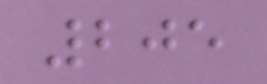205
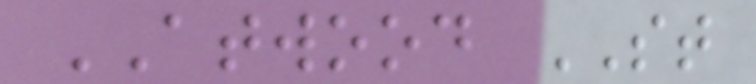ATWOOD ST
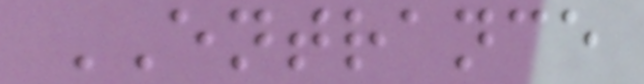ENTRANCE
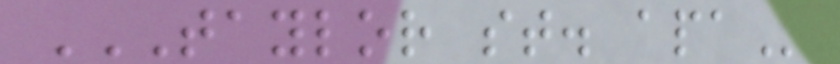TAYLOR ST. APA
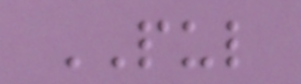PUL
